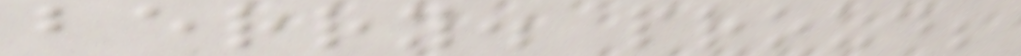berry. proud;
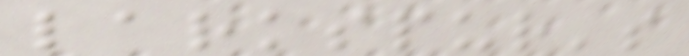larkspur's
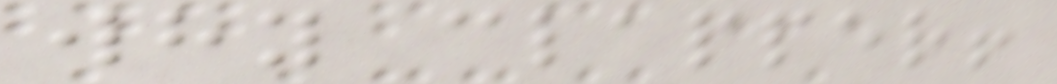why clapper!
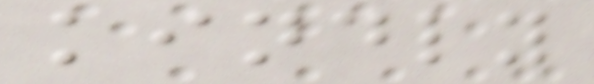kindly
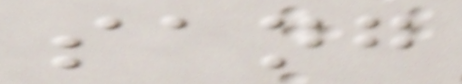sang
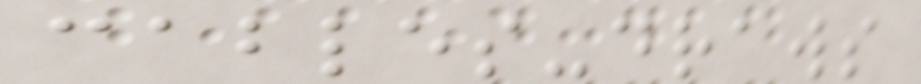cables-draws
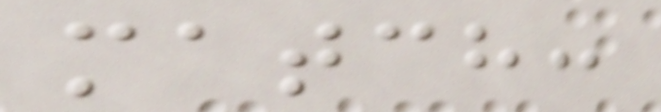match:
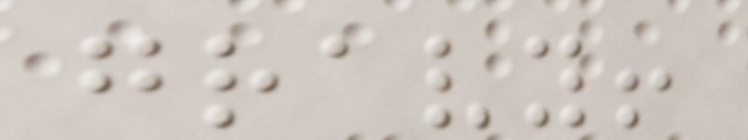gravy!
